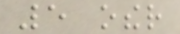5 other
